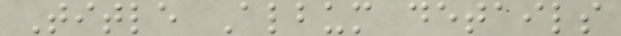Title Album details
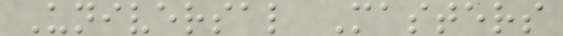Universal Masters
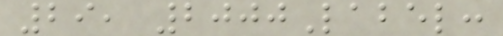29, 2000Label:
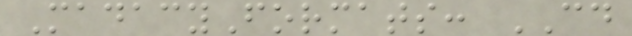MadacyFormats: CD
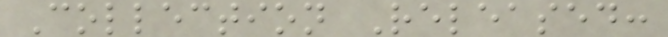Collection Released:
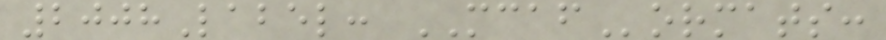2008Label: MCAFormats:
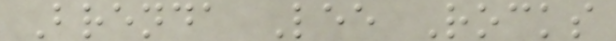Brenda Lee Rocks
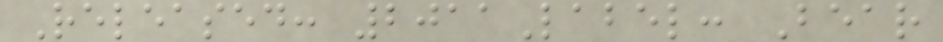Released: 2011Label: Bear
